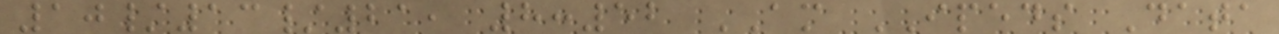10/13/21, 8:52 AM IPEDS Data
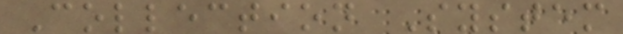Collection System
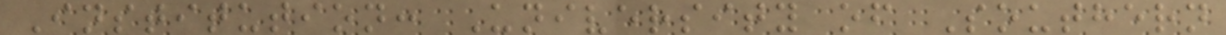Institution: University of Southern
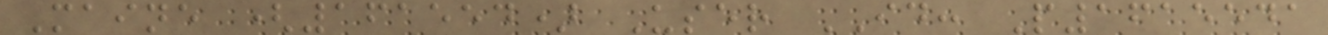Maine (161554) User ID: P1615541
